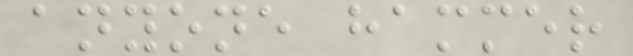anyone hammer
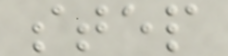step
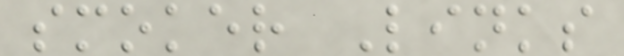smoker Links
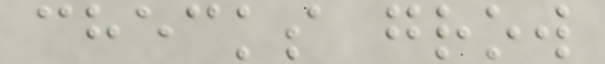checks grow
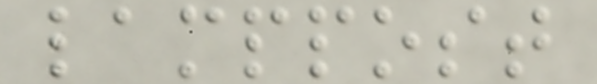lamppost
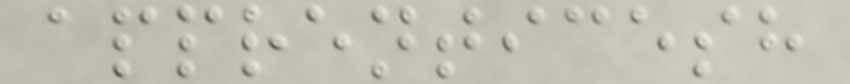apprenticesh
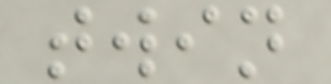twin
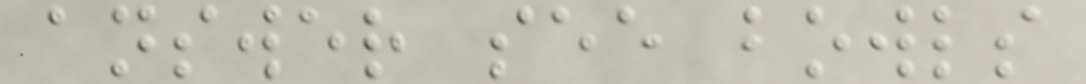answer see bowls
